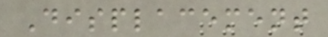Displacement
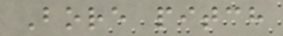Bore pitch
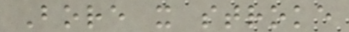Bore x stroke
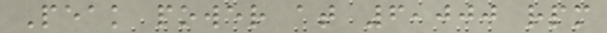Peak power at 6,000 rpm
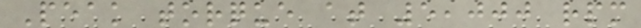Peak torque at 5,000 rpm
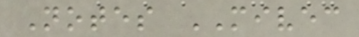Notes MIVEC
